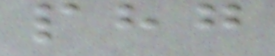phg
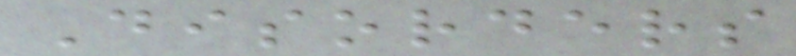Disorders
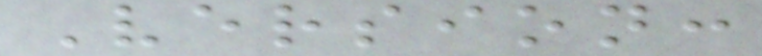Version:
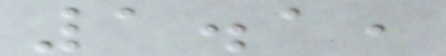1.1,
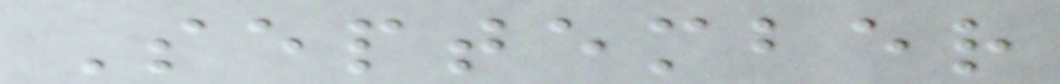September
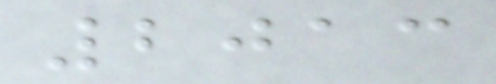2013
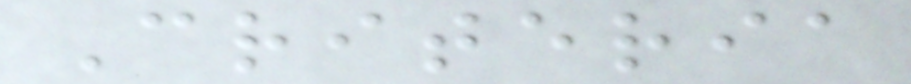Criteria
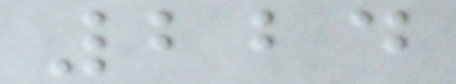224
